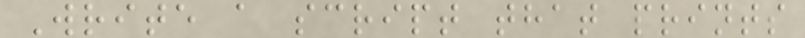Write a script that prints
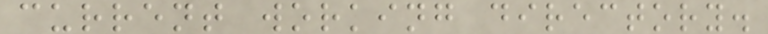current working directory.
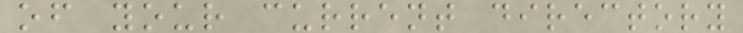of your current directory
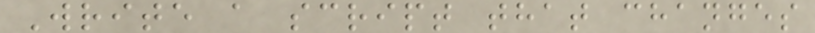Write a script that changes
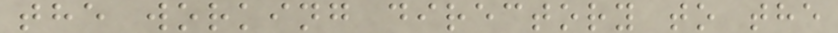the working directory to the
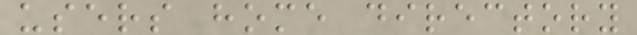users home directory
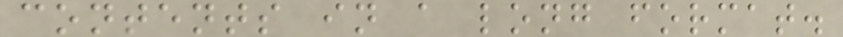contents in a long format.
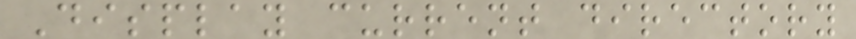Display current directory
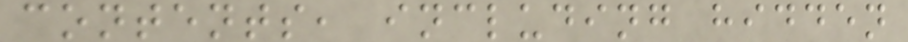contents, including hidden
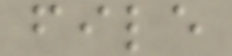file
